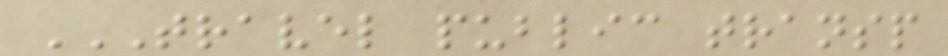TRAVEL PUBLIC TRANSP
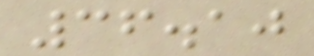36.10
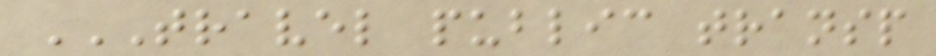TRAVEL PUBLIC TRANSP
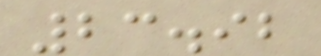23.92
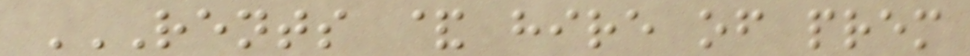RENTS & HIRE OF PREM
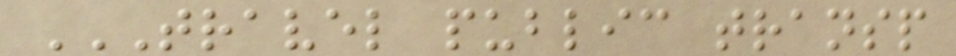TRAVEL PUBLIC TRANSP
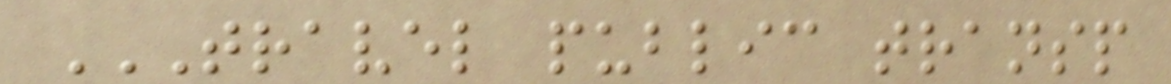TRAVEL PUBLIC TRANSP
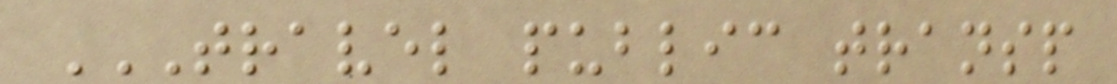TRAVEL PUBLIC TRANSP
